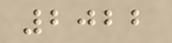2022
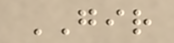GIR
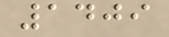1409
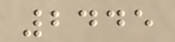2445
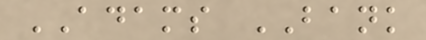ADAMS BANK
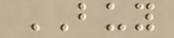BUY
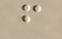f
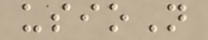usioN
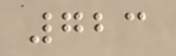723
